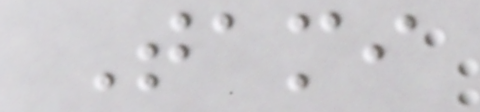Tami
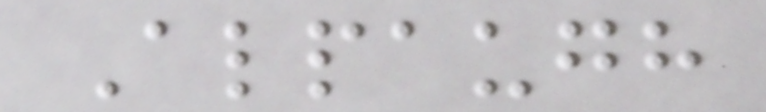Alpaugh
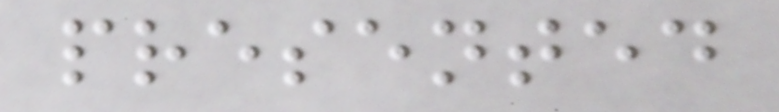presented
